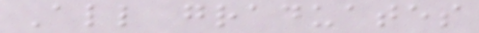All graduates
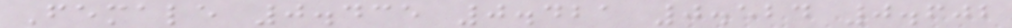Female 0.435 0.421 0.524 0.602
